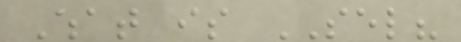What is SEL?
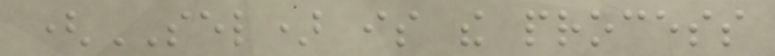(SEL) is the process
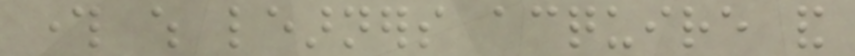through which learners acquire and
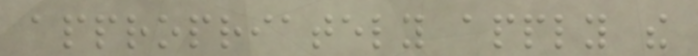appropriately apply the
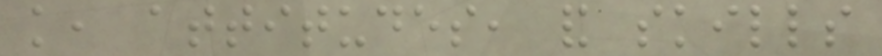knowledge, attitudes, and skills
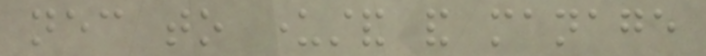necessary to understand and manage
